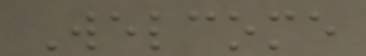Welcome
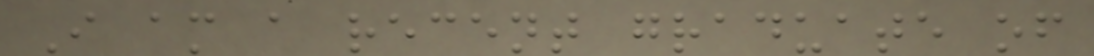I am a recent graduate of
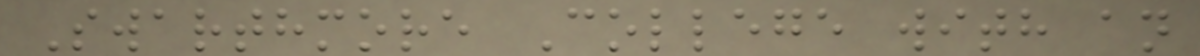Swarthmore College with an
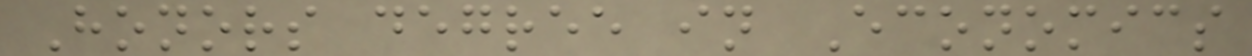Honors degree in Economics
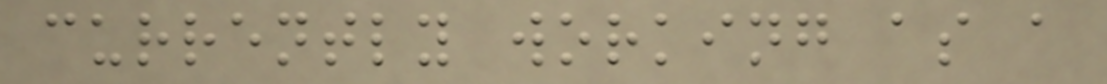currently working as a
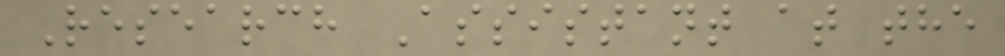Research Assistant at the
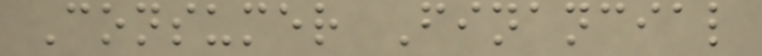Consumer Financial
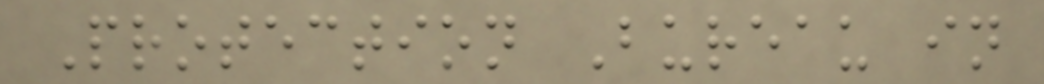Protection Bureau in
